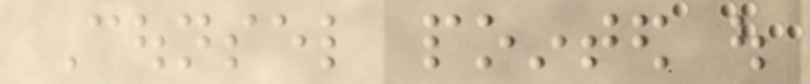Counsel pointed out
